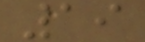19
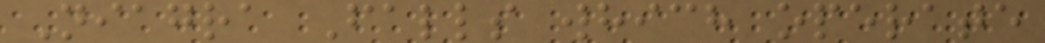Niagra Falls which operate
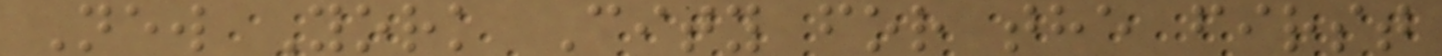New York City for the first
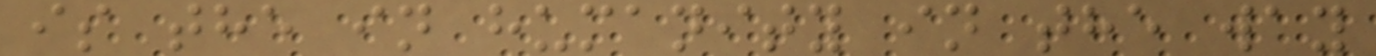is the in humanity in the way
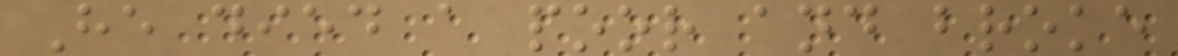He died a poor and broke
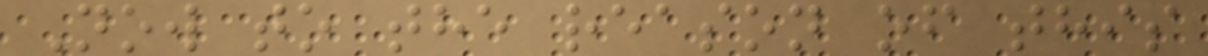Now to the reason of this
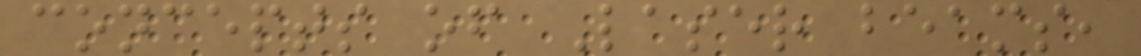concepts of Laser beams,
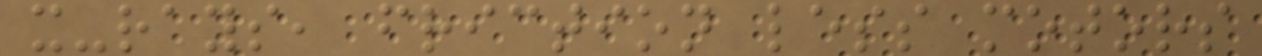x-rays, friction less motors
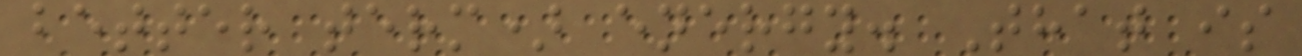better term) energy. That is
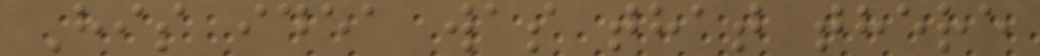His idea was that there
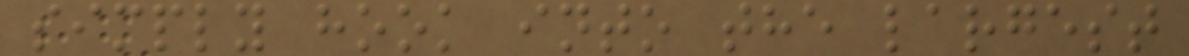simply hook into the largest
